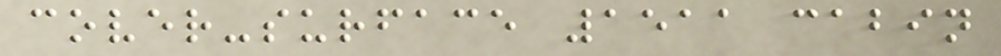cover-surface 1511 cabin
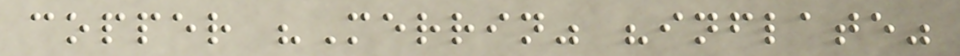copper "Merrin" "inflate"
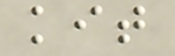kit
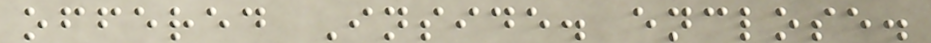offered Inside. enclose.
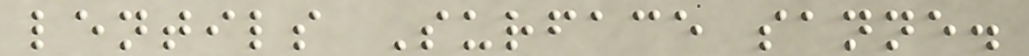lentils Surface sanne.
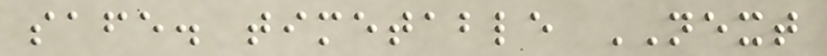safe. timetable NEXT
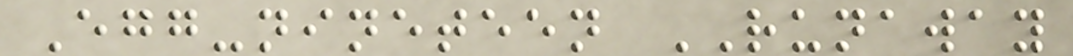Egg-nineteen RUNAWAY
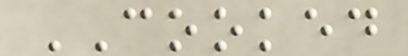COOKED
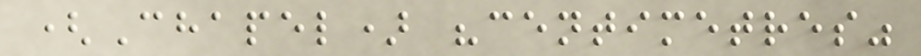(Chapel) "centimetres"
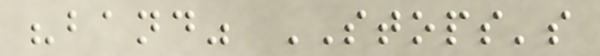"band" STOPS's
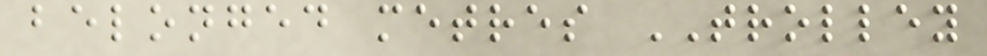belonged metres TROLLEY
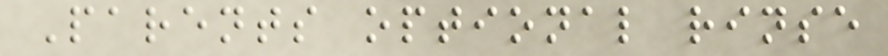Parents optional rinse
